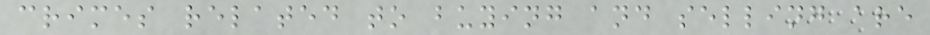crimes related to buying and selling are
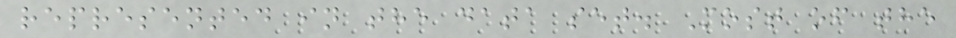represented in the data set. Most of the
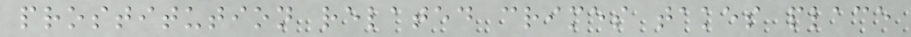prostitution related crimes takes place
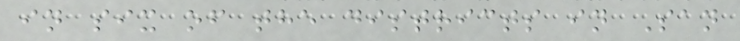in six of the districts in San
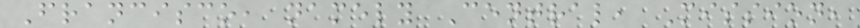Francisco, namely Central, Mission,
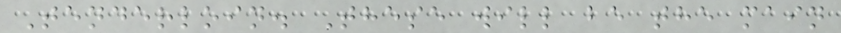Tenderloin. These will be the main
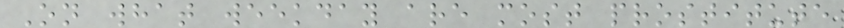On what weekday are most prostitute
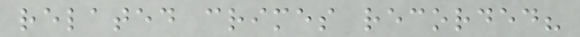related crimes recorded?
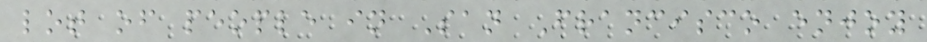lot of people in San Francisco enjoy
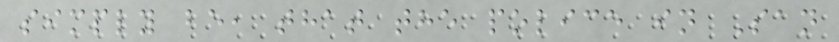simply be, that the police in San
